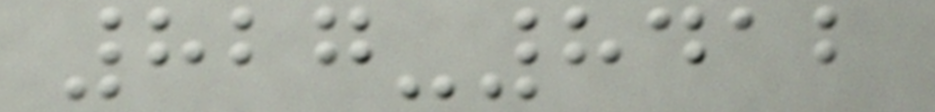827-8412
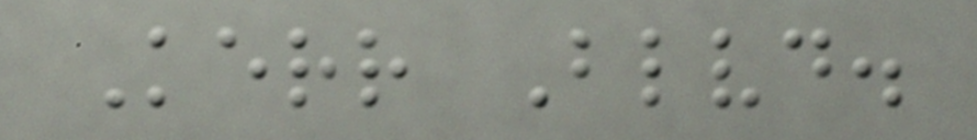Kerr Blvd.
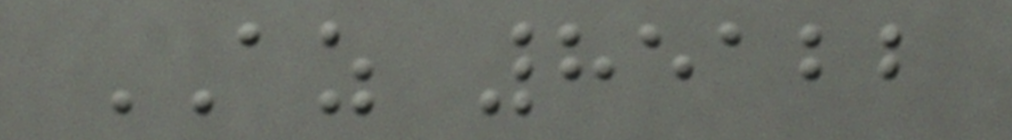AZ 85122
